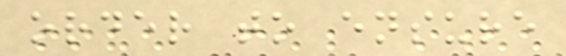order to ensure
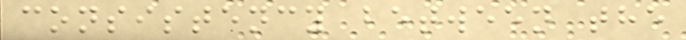consistency between the
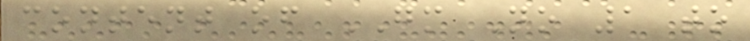content of GM No 1 to
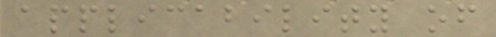applicability of
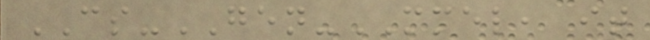CS-GEN-MMEL, it
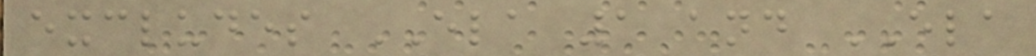excludes ELA 1 and ELA
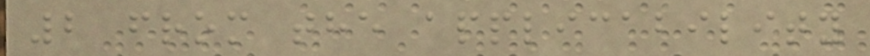2 from the applicability
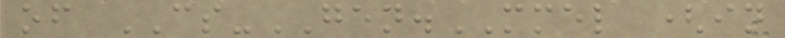of CS-GEN.MMEL (in
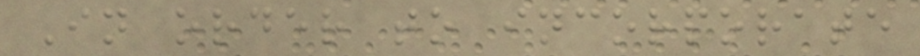In order to incorporate
